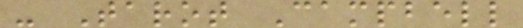- Tarot Campbell
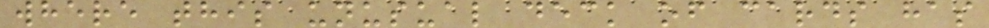where this unusual deck of cards has
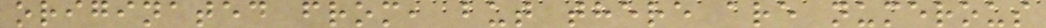originated from, but there are numerous
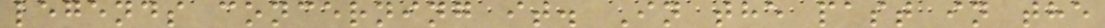legends concerning it. In the past in the
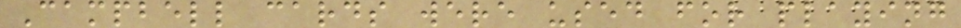Campbell cards were used for playing
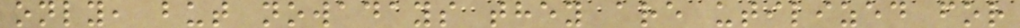only, but nowadays they are utilized for
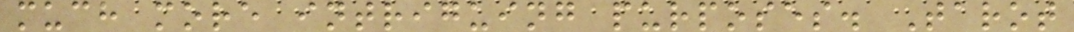much more intriguing purposes. Tarot
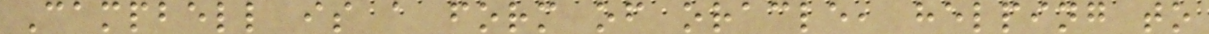Campbell is a form of oracle, helping to
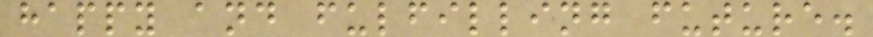happy and fulfilling future.
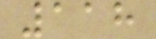118
